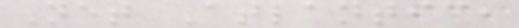Net Atlantic,
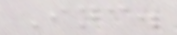Inc.
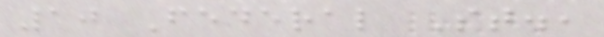10 Federal St.,
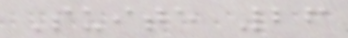Suite 26
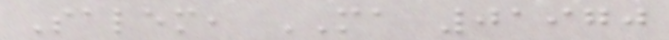Salem, MA 01970
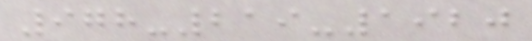978-219-1920
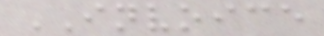INVOICE
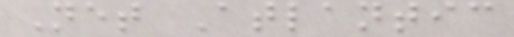Net Atlantic
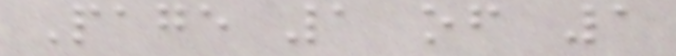Page 1 of 1
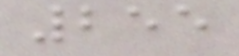255
